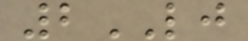2LJ
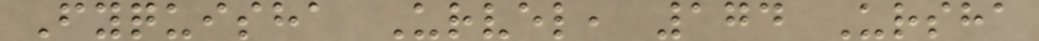Fyquisha Urvel, 174 Ursha
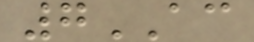7AC
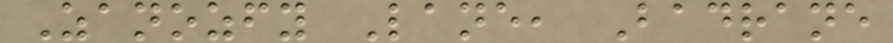Zanozfy Lane, Badrane
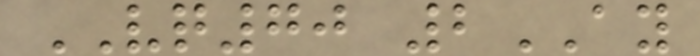VQ70 2AY
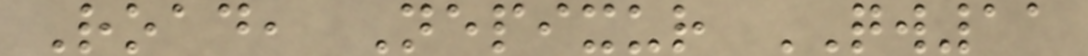Road, Nepixur QW11
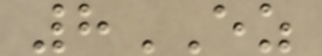8EZ
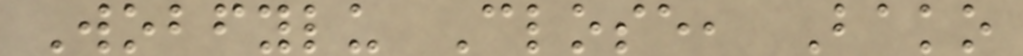Wobfylu Close, Bako
